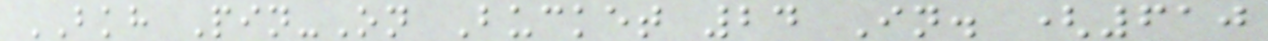BKH Pin-On Bucket 24 In. (610
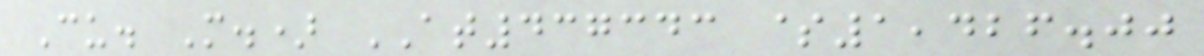Cu. M.) AT437343 $1,426.00
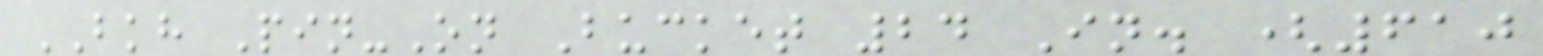BKH Pin-On Bucket 24 In. (610
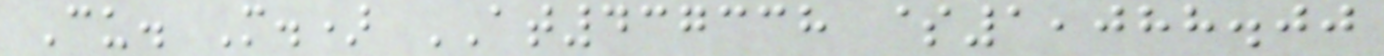Cu. M.) AT437338 $1,088.00
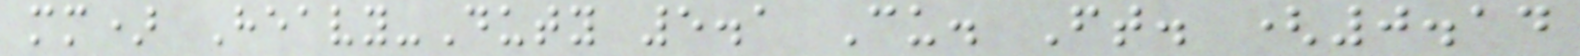mm) Heavy-Duty 5.1 Cu. Ft. (0.14
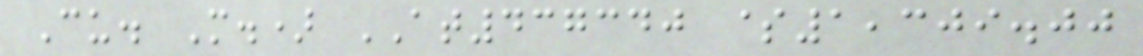Cu. M.) AT437340 $1,309.00
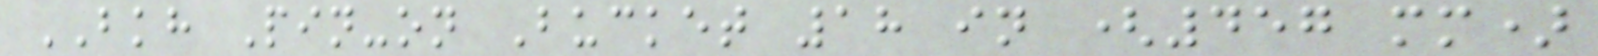BKH Pin-on Bucket 18 in (457 mm)
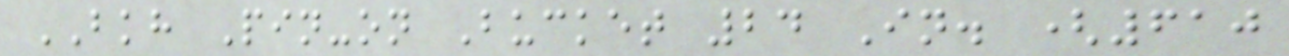BKH Pin-on Bucket 24 In. (610
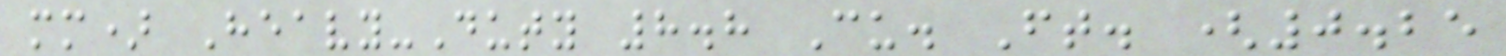mm) Heavy-Duty 8.8 Cu. Ft. (0.25
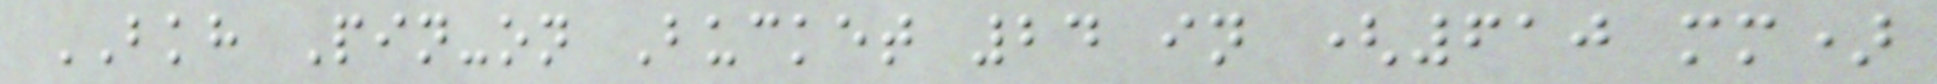BKH Pin-on Bucket 24 in (610 mm)
